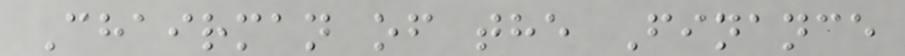Chairman of the Finance
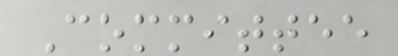Committee
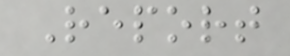Report
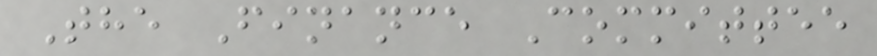The Finance Committee
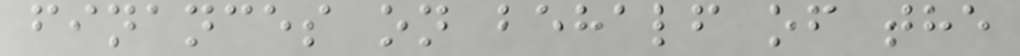finances on behalf of the
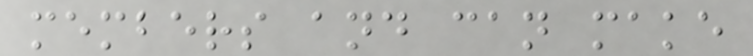members and can make
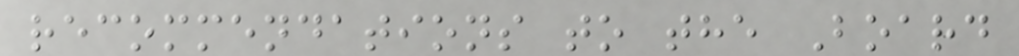recommendations to the Board
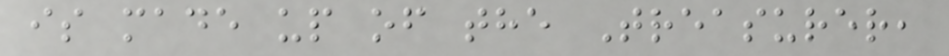is made up of the Treasurer,
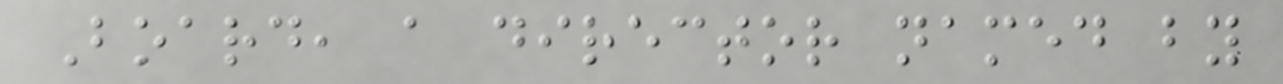Board, a director named by
